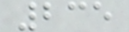235
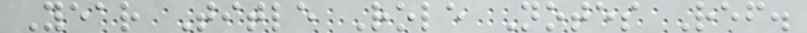Year Title Role Notes Ref.
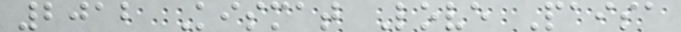2012 Kismat Love Paisa
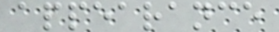appearance
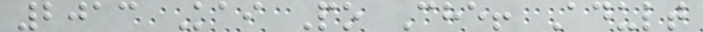2013 Kai Po Che! Adult
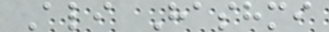Ali Hashmi
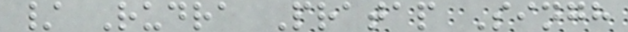/ Rudra Pratap Singh
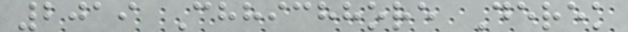2019 Chhichhore Derek
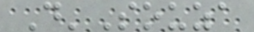D'Souza
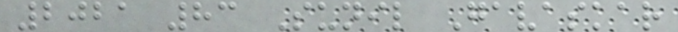2021 83 Sunil Gavaskar
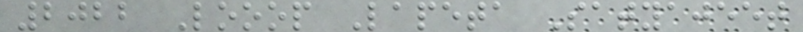2022 Looop Lapeta Satyajeet
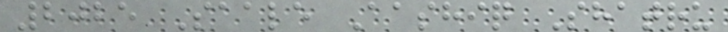2025 Saale Aashiq Shatru
